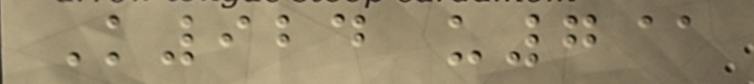K924 u7@
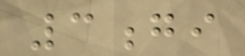3gi
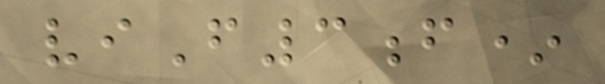viF3f*
